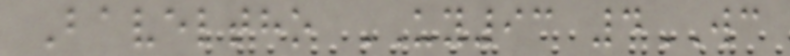Baveltho UY93 4WC
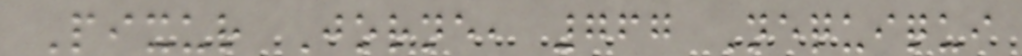Pixur Jorne, 767 Nequiqui
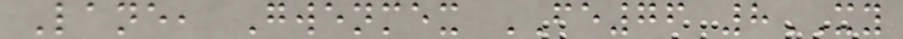Lane, Gwenmex FE76 8XY
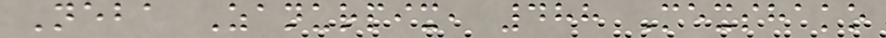Neba Zanurpix, 488 Mexshako
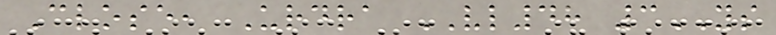Close, Urdra VL48 3YS
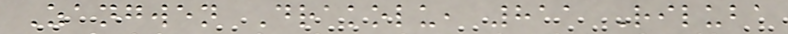Zangwen Drakolu, 811 Riluba
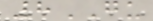8GU
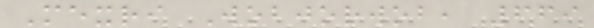Mexri Wobjorwob, 669
